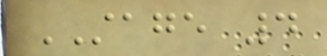STAGE 4
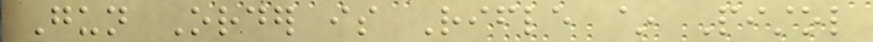Gun Order is Rifle ~ Pistol
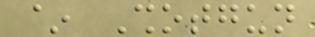~ Shotgun
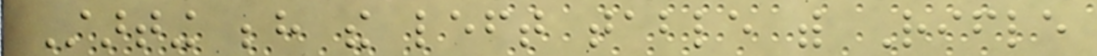Starting behind the left table with Rifle
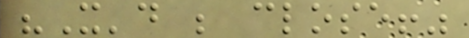"It'd be close!"
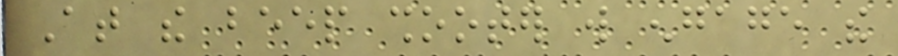At the beep shooter will engage the
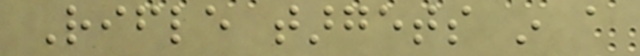Rifle targets in a
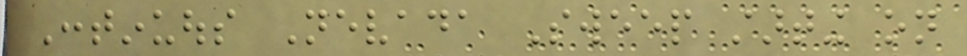Continuous Nevada Sweep starting on
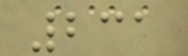231
